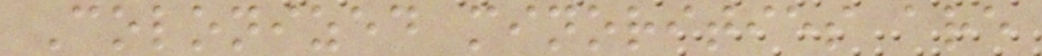Colonized minorities are
